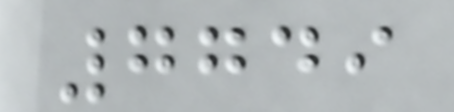7749
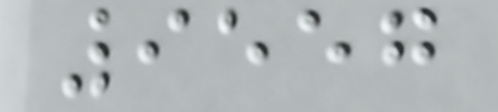9557
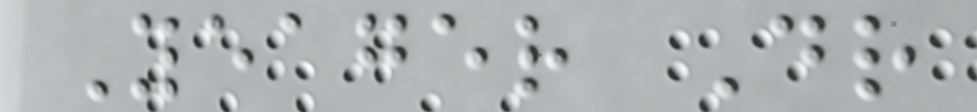Yeager Dr
